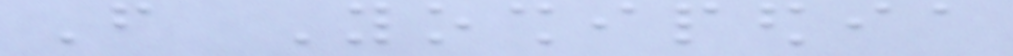From Yoshipedia
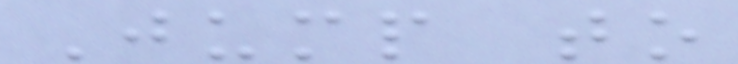Jump to
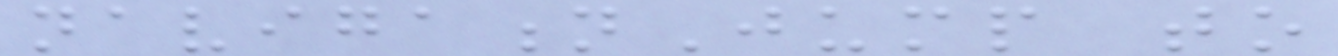navigationJump to
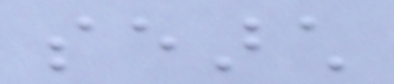search
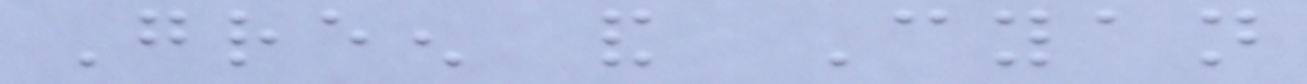Green and Cyan
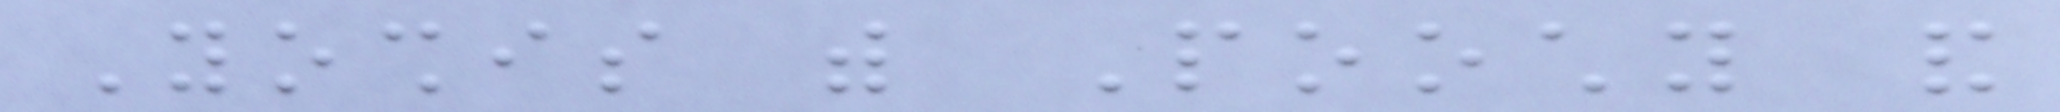Yoshis with Poochy and
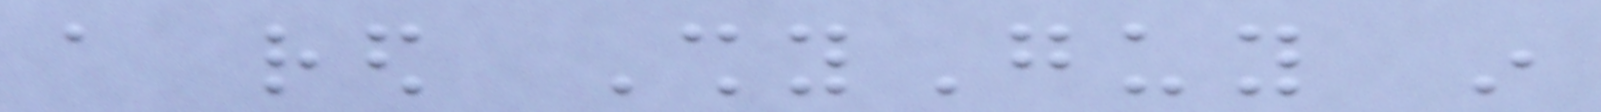a red ShyGuy in
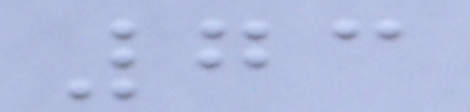73
